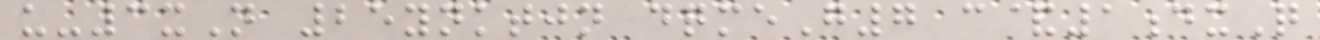u-3xN 25ynktjn dqmeG7 c&1dxQ
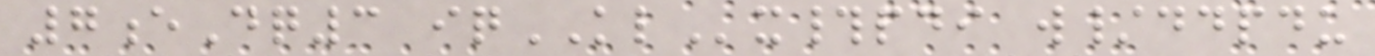7eDq3 iqKLx#pdi w/ddpdu
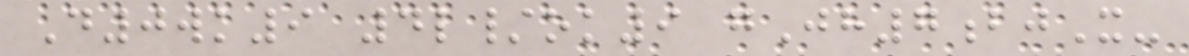D0wk9 4l/ok9 gJh7bjX-
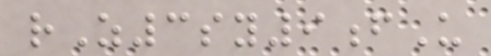rZ3sy9fU
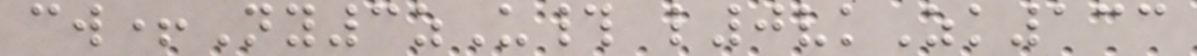cw+Ny3zU# l0vkZk133
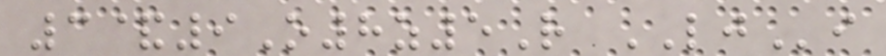3&9O8z5R LJi
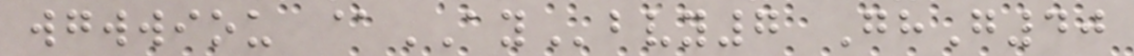wgwwiou @AYbvy7 GhG40
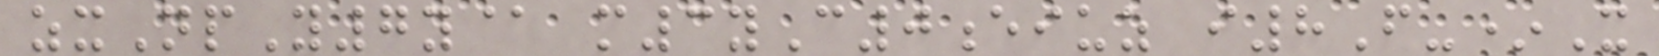zxNpY7y@ m3yC0eiuz i8F-*X
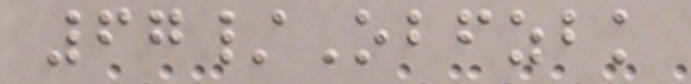67/Obfzbk
